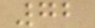72
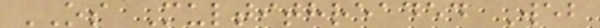OS Multithreaded Web
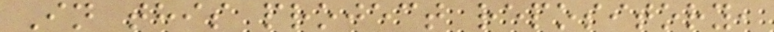In this project repository,
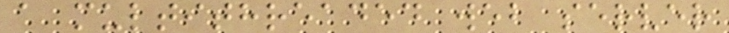a multithreaded web server
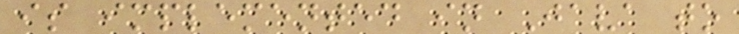is implemented in Java to
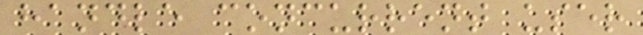handle concurrent user
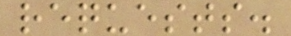requests.
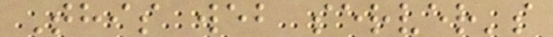This web server's
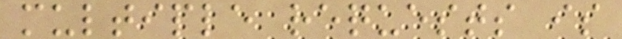multiple requests is
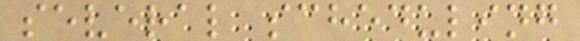several scheduling
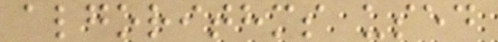algorithms used
